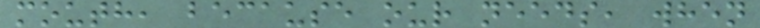mouth, because our needs, when
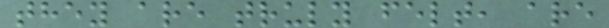they are truly felt, are
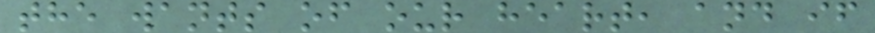the wants of our heart, and if
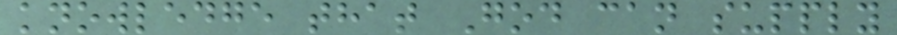knowledge that God can supply
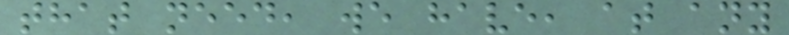that need, we have, at any
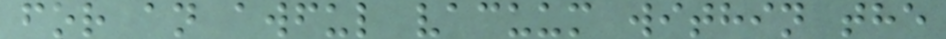for an awful vacuum within the
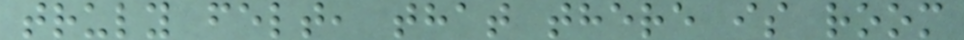truly felt, that there is room
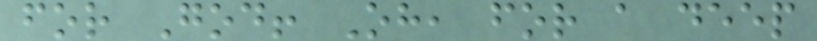for God! Oh, for a deep
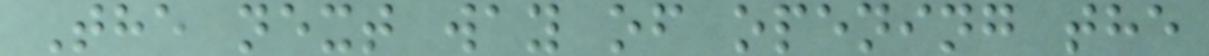The next way of opening the
